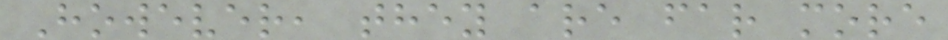However, they are far more
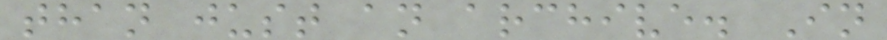than just an archive. In
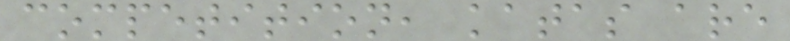competition, katas are
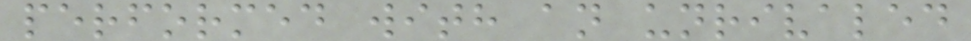performed with an unrivaled
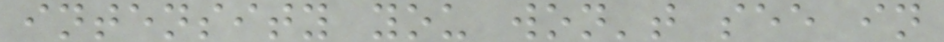intensity you won't see in
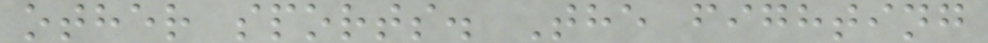other sports. The fighting
